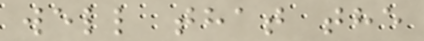well that the
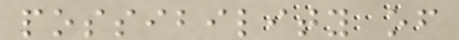possibility of
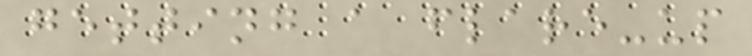getting a flare-up
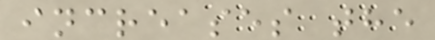increases the
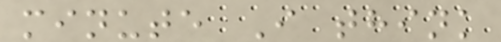minute I think
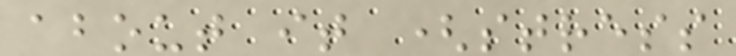about it (stress
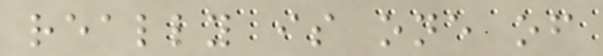really is one of
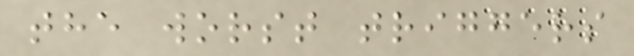the worst triggers
